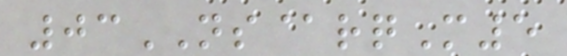03NS@rqM5
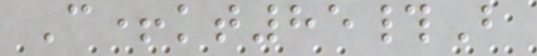C+kt85#B
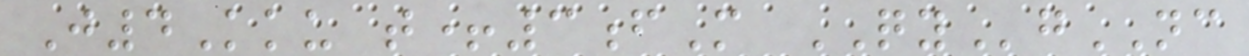J4Kku t+3fM QYgNC
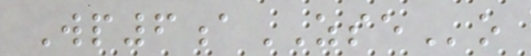Wp6aZSEo
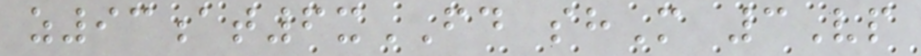z93at6xFD shM 3Vp
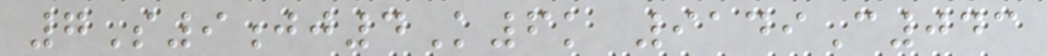7S9jj4K6k 9149C043
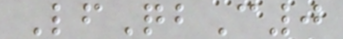LfQbC0
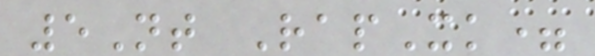5Nt RapXk=
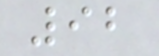92
